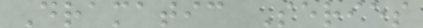Dramatic Series
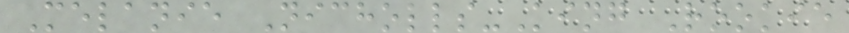Melanie Nicholls-King Rookie
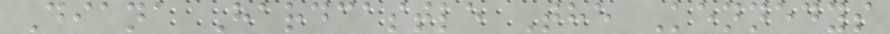Diana Hardcastle The Kennedys
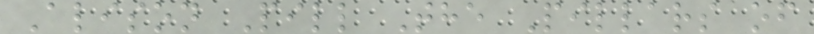Alison Pill The Pillars of
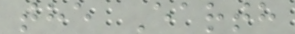the Earth
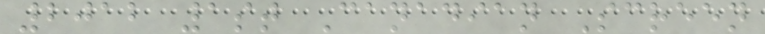2012 1st Canadian Screen
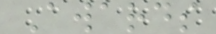Awards
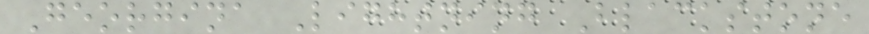Georgina Lightning Blackstone
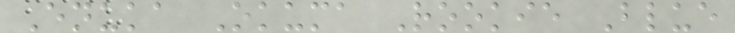Enuka Okuma Rookie Blue
